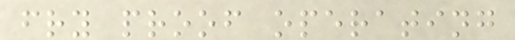fry proof operating
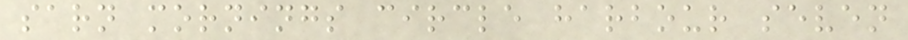sarn mornings circle harbour seven
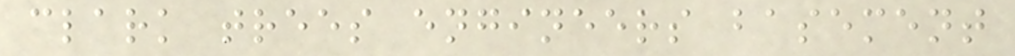clark trees engineers basement
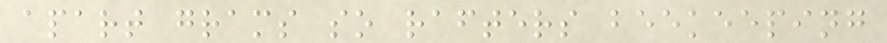apart grams so rafters beekeeping
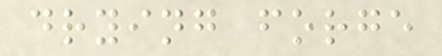drying forge
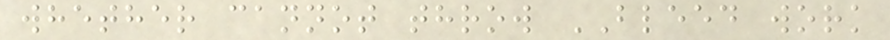whether cannot throw BLEED work
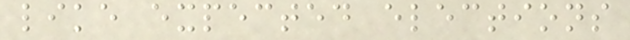like expected elections
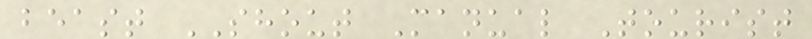beast SHOUT Manual Tourist
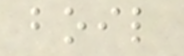boil
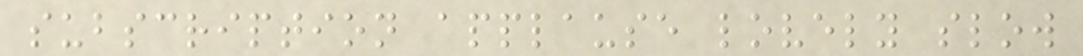subscription applause lovely slow
